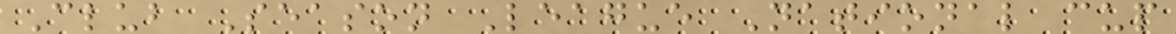Club Season League National cup
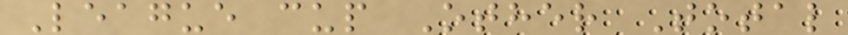League cup Other Total
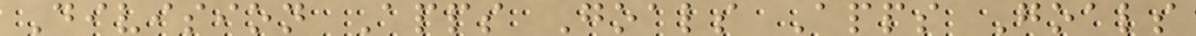Division Apps Goals Apps Goals
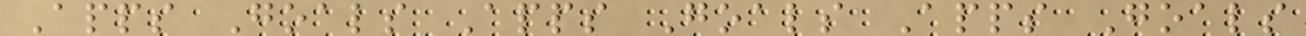Apps Goals Apps Goals Apps Goals
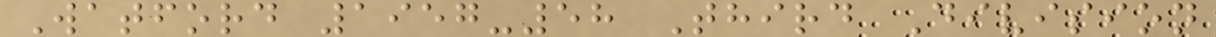Watford 1957-58 Third Division
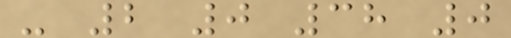- 2 0 38 0
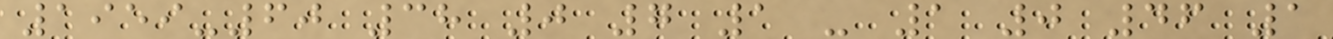1959-60 38 0 7 1 - 1 0 46 1
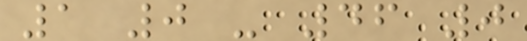1 0 - 46 0
